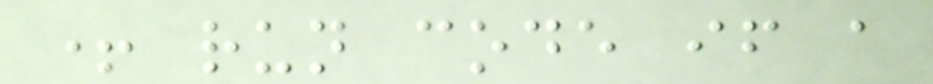+ run code if a
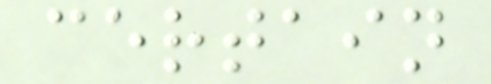certain
